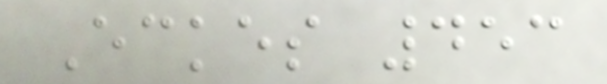Eckes 453
